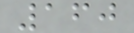160
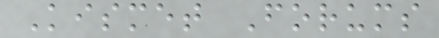Kismet Forums
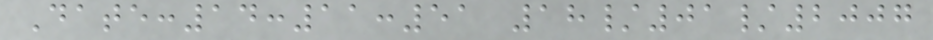Date:14:11:51 18/01/2007
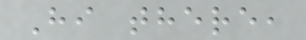Hi there,
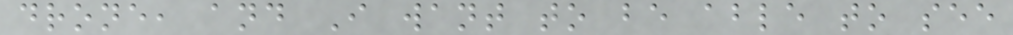drone, and I want to be able to see
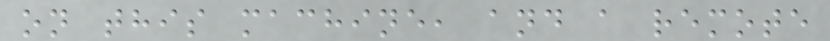on this machine, and a remote
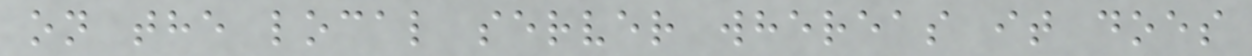on the local server whereas it does
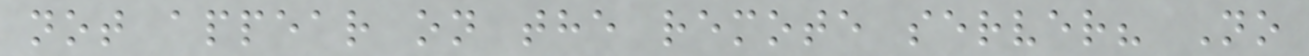not appear on the remote server? No
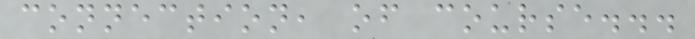connection, of course...
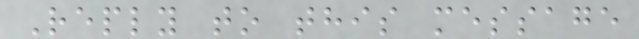Reply to this message
